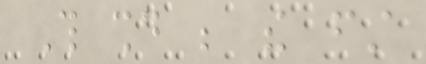This should be the first
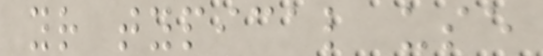your typical use
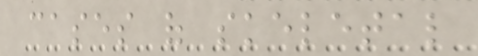cases of skeletal
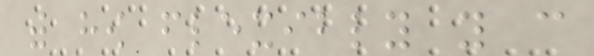with how flexibly you can
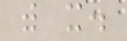with it.
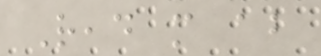Read more about
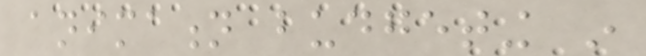animation budgeting in
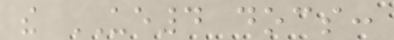the UE4 docs:
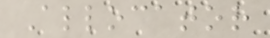Allocator
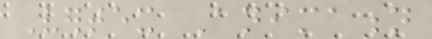Vertex Animation
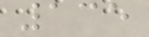135
